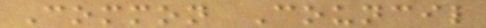Common Council
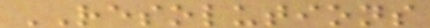RESOLUTIONS
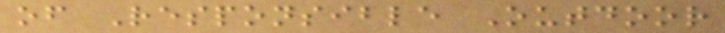of Responsible Outdoor
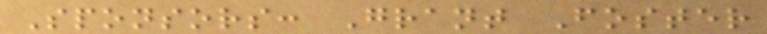Sponsors: Grant Foster
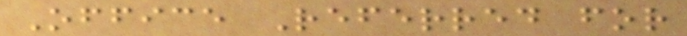Office Referred for
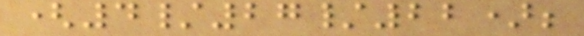(4/27/22);
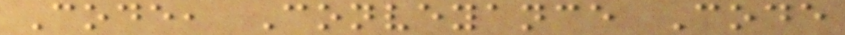Code, Conveyance Code
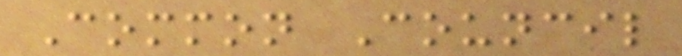Common Council
